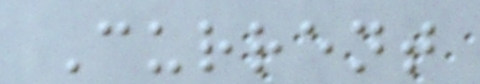Current
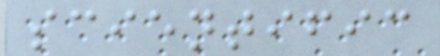scientific
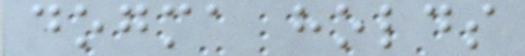dogma holds
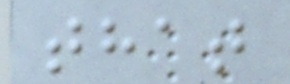that
